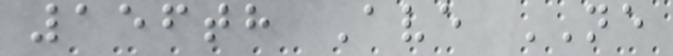156th Ave NE
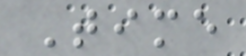Time
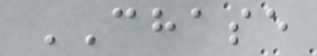CHASE
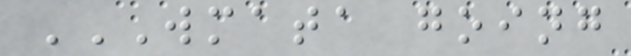WMATA GOING
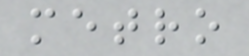metro
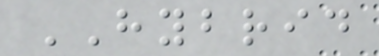HYBRID
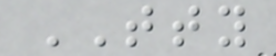TTY
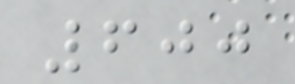600
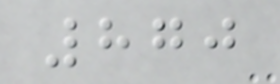870
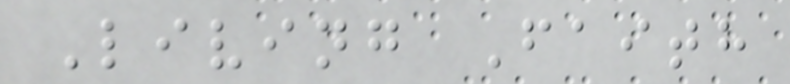Living Faith
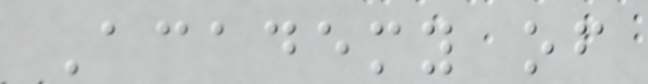Academy of
